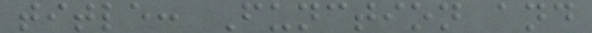title: Function and
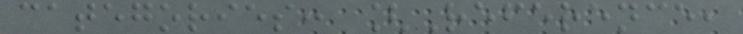categories: [Reference,
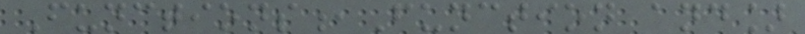Functions,Function and]
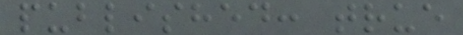published: true
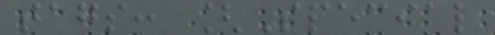tags: [Special
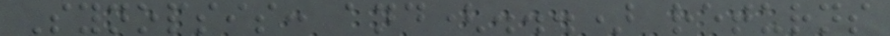Synopsis: and(...) returns
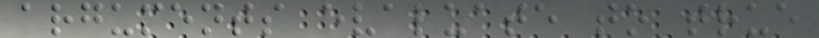arguments evaluate to true
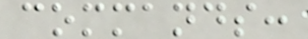commands:
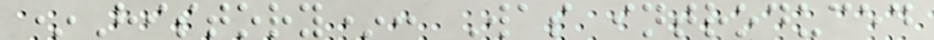*History*: Was introduced
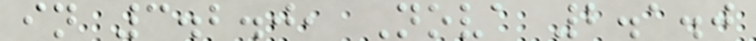in 3.2.0, Nova 2.1.0
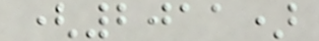(2011)
